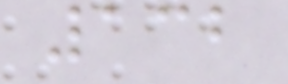132
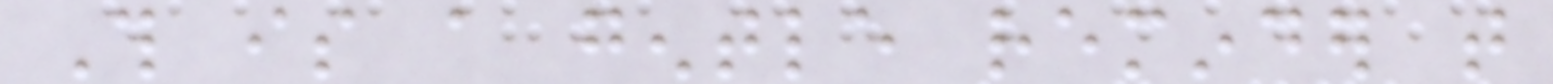This is a gentle reminder that
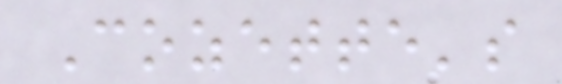Cozette's
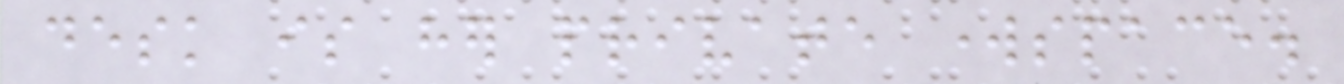desk is her private workspace.
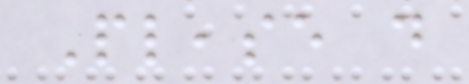Please do
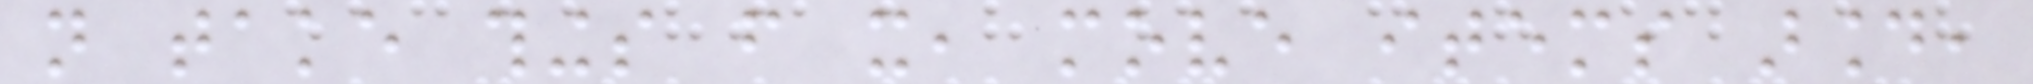not take things from it, move items around,
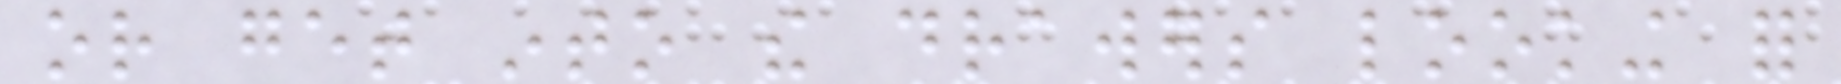or get into the drawers looking for
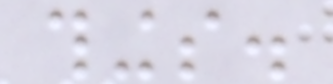things.
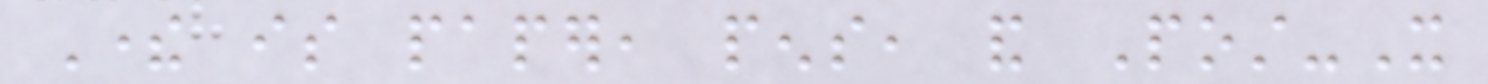There is paper, pens, and Post-It
